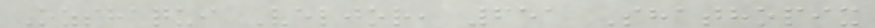Ozshaqui Veljor, 651 Shathopix
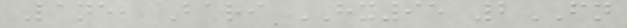Lane, Bari HX95 2FN
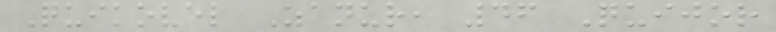Quikovel Zanur, 46 Quijor
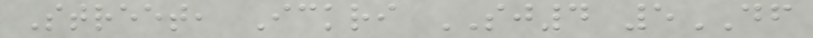Street, Ickri SJ4 5DF
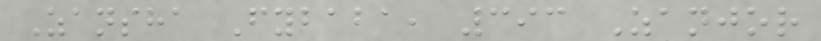Zansha Fybaba, 393 Zanjor
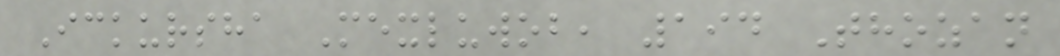Ickursha Mexluwob, 194 Thozan
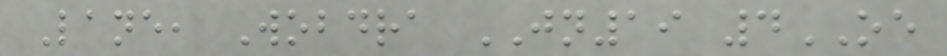Lane, Wobdra JN19 4OE
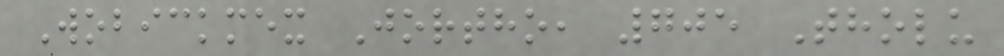Wobickmex Jortho, 705 Tholu
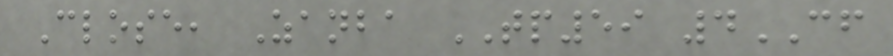Close, Zanba TP59 4CF
